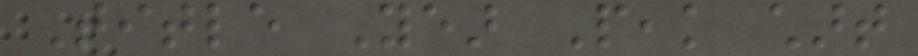Title Year Peak chart
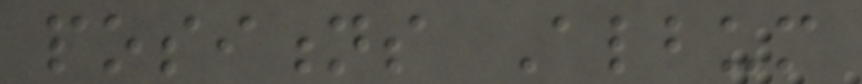positions Album
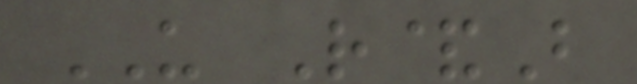US R&B
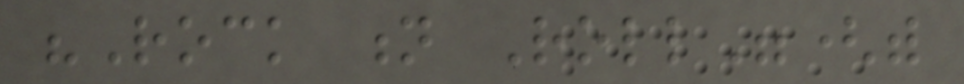"Rock n Roll"(with
